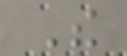The
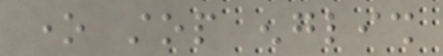one stop english
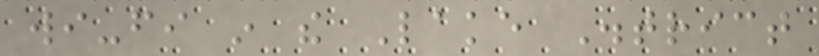wi-fi in the Lake District
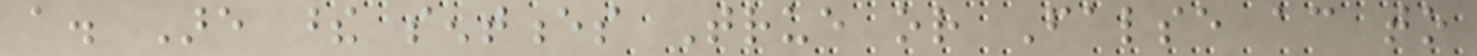a. Are these sentences True or False according to
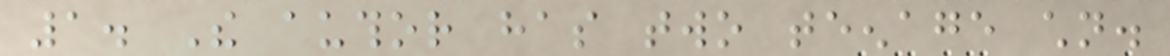1. The author has two teenage children.
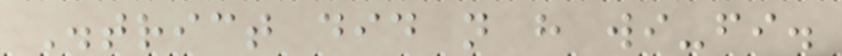District did not have wi-fi.
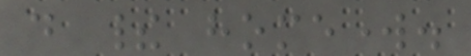do their homework.
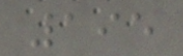195
